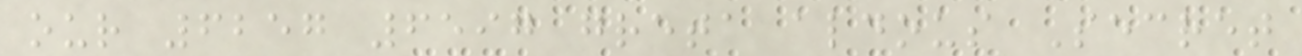our 6257 6597 greta aldous Secret
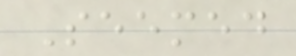Seemed
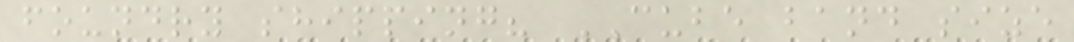foundry shipping? CUBE band size
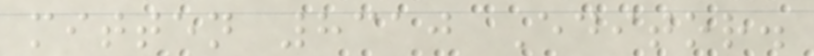mitten 8310 Editor.
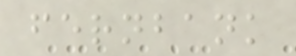fernbank
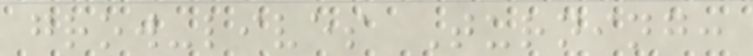grow-lives Turning:
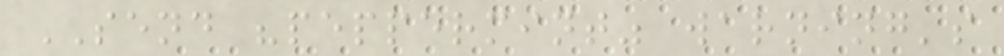SEND "peppermint" warning's
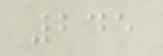245
